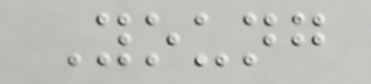Young
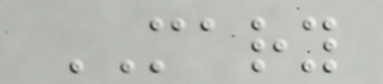MARY
